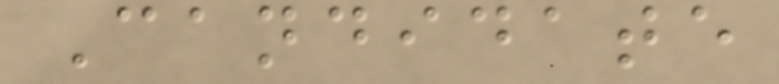Candidate
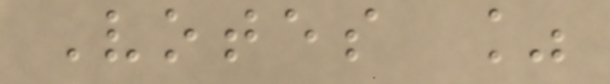Votes %
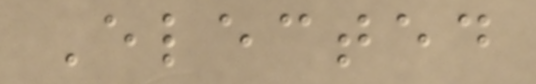Elected
